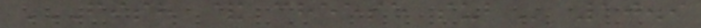FISH & CHEESE SUB 10.9
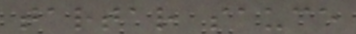tartar sauce
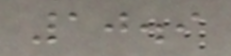10.9
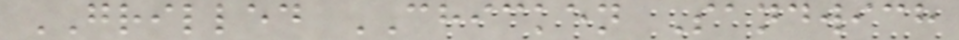GRILLED CHICKEN Sandwich
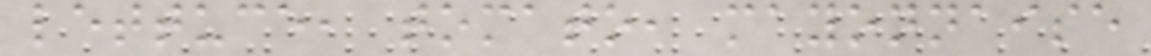lettuce, tomato, mayonnaise
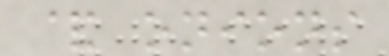& onions
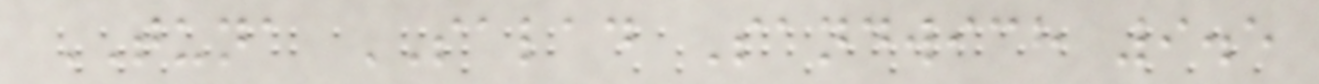TUNA SALAD Sandwich 9.5
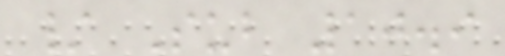/ Sub 10.9
